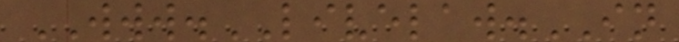WWW.LIVELAW.IN
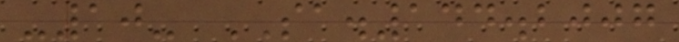-10- SA.144.2007
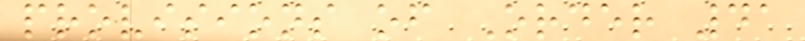provisions of Order 41
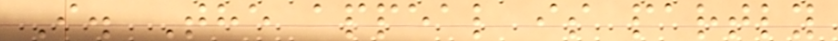I. The appeal is partly
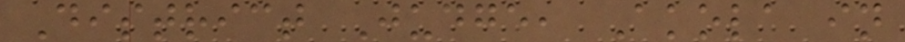District Judge, Akola in
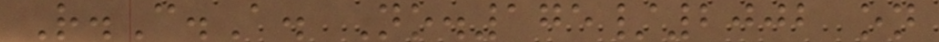R.C.A. No.175/2002 on
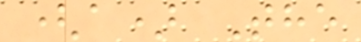(a) The
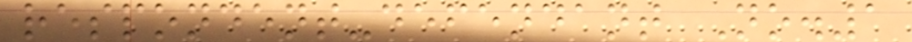respondent-defendant No.1
